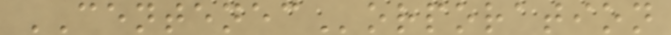CENTENECorporation
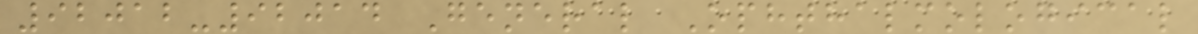92012-92014 General Ophthalmological
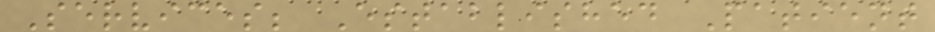Services; Established Patient
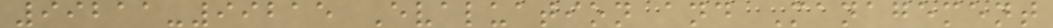99211-99215 Evaluation and Management
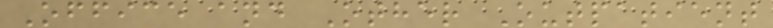Office and Other Outpatient
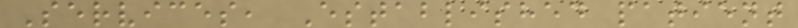Services, Established patient
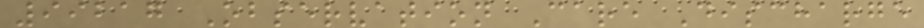99217 Observation Care Discharge
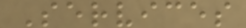Services
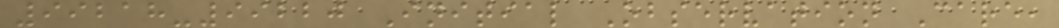99218-99220 Initial Observation Care,
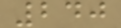240
